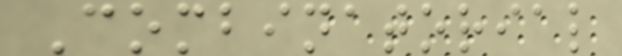Combinatorial
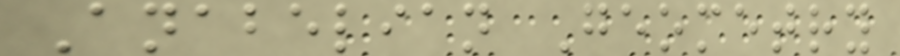Anabelian Geometry
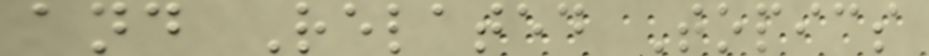and Related Topics
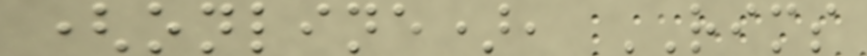(online), RIMS
